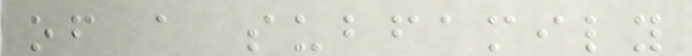of a subfamily
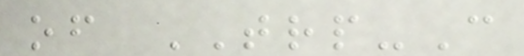of TRP-C
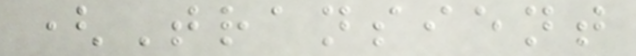(Transient
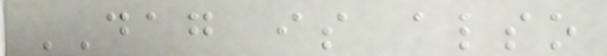DAG is also
